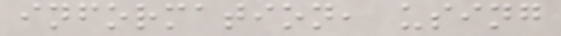information, using
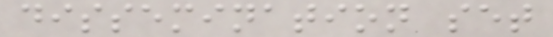dissemination set
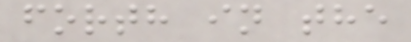forth in the
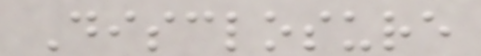Disclosure
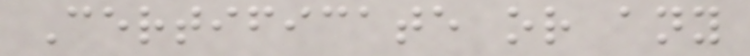Certificate or any
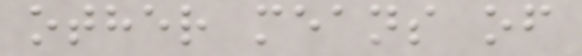other means of
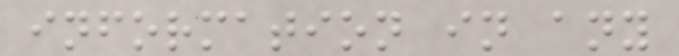information in any
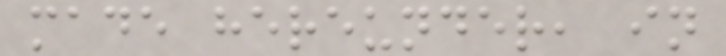made hereunder, in
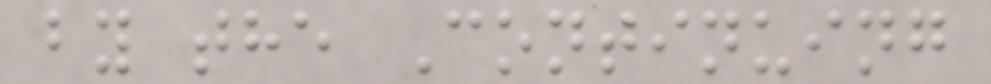by the Continuing
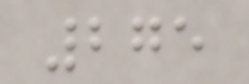275
